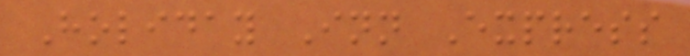Holiday Inn Express
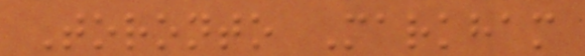Toronto Markham
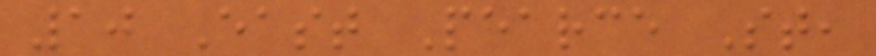10 East Pearce St,
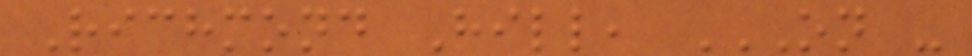Richmond Hill, ON -
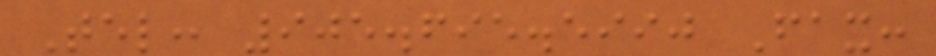Tel: 905.695.5990 Fax:
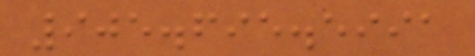905.695.5991
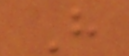H
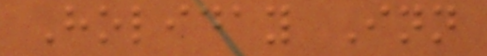Holiday Inn
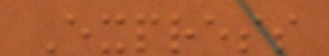Express
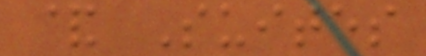& Suites
